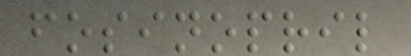fosinopril
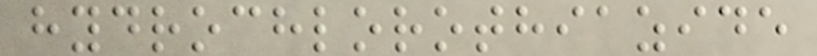hydrochlorothiazide
